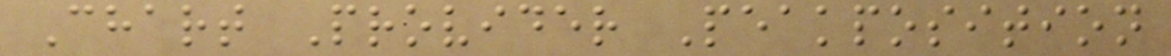Chart Provider Peakposition
